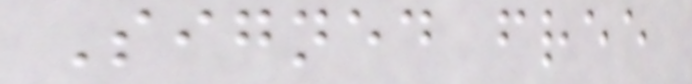Signed free
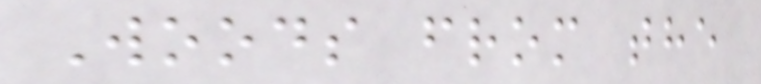Woods from the
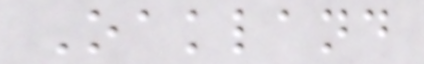Oakland
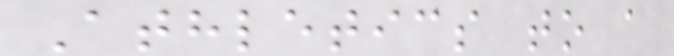Athletics to a
